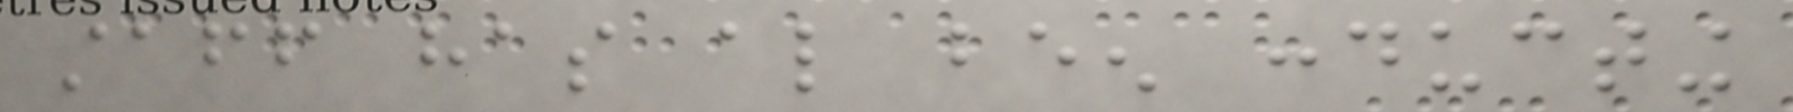staff has also been conducting
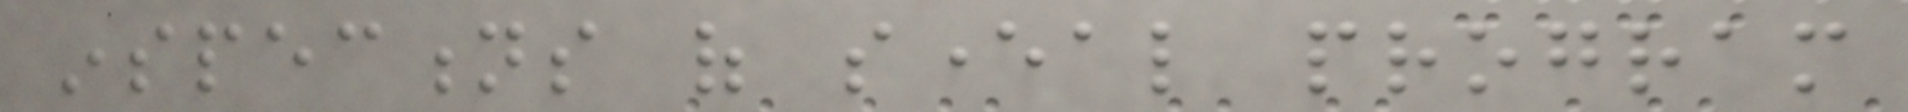inspections of several program
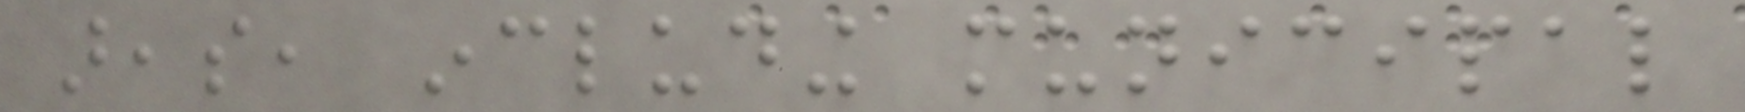areas, including municipal
